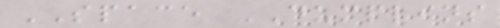SPACE DUMPLINS
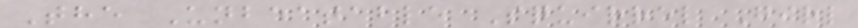The Unbeatable Squirrel Girl
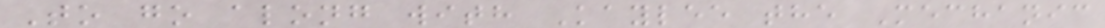To go along with Kaylee the Mechanic
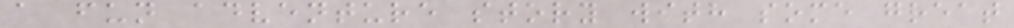a fun adventure story with some great
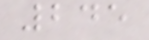245
